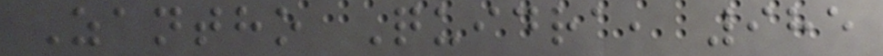Zantho Quidra, 985
